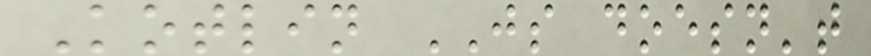Kotlin JS doesn't
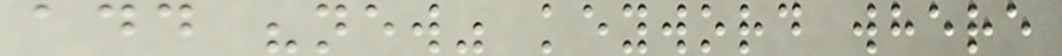add "new" keyword where
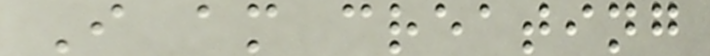I am creating
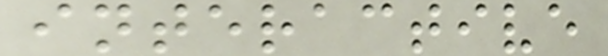interactive
